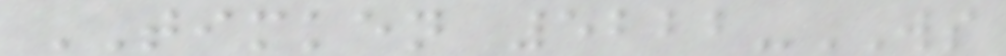TIMKEN 5222-WS
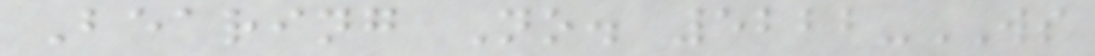Bearing No. 5222-WS
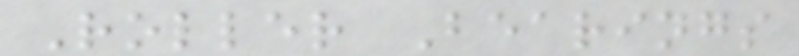Roller Bearings
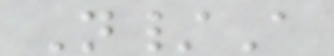N/A
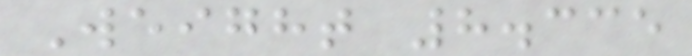Weight 8.335
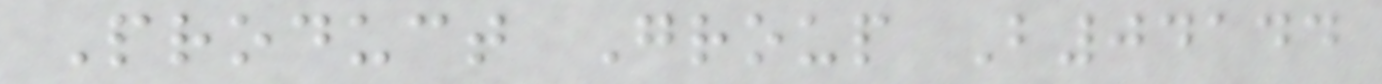Product Group B04144
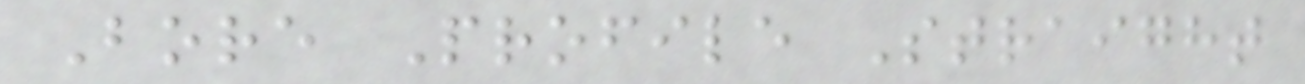Bore Profile Straight
